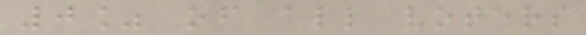0% of all voters
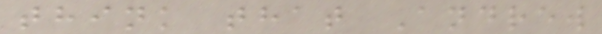think that Andrew
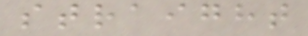straight
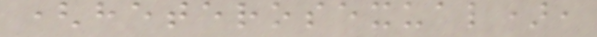(heterosexual),
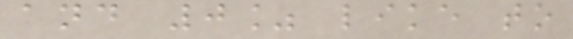and 0% like to
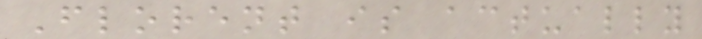Florent is actually
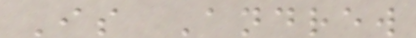Is Andrew
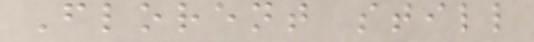Florent still
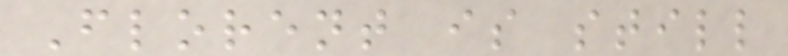Florent is still
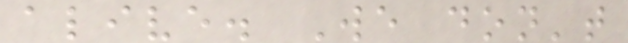alive. We don't
